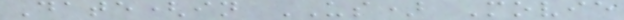Date(in US) Movie
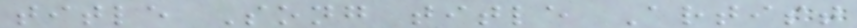title Song title Artist
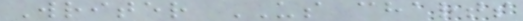Writer US charts
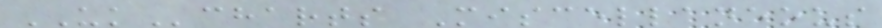UKcharts Miscellaneous
